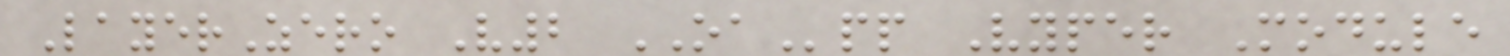LayerZero V2 OApp Vyper Module
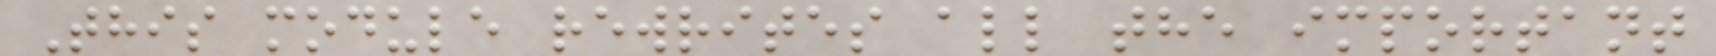This module rewrites all the important
